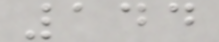144
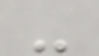-
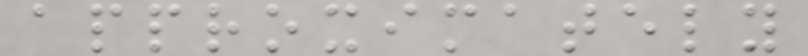approximately
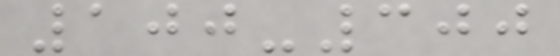100-300
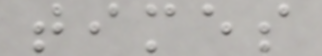times
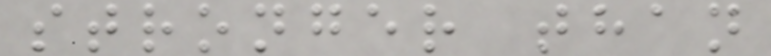stronger than
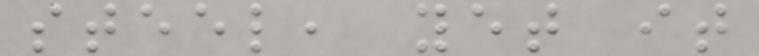steel, yet it
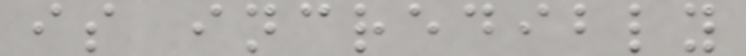is incredibly
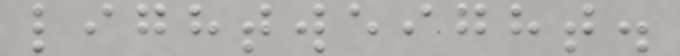lightweight.
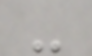-
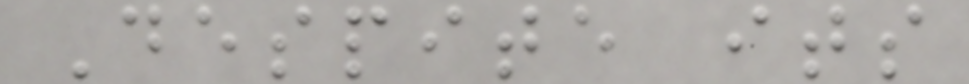Despite its
